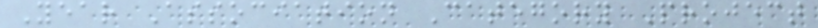Year Association Category Project
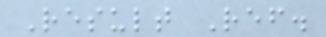Result Ref.
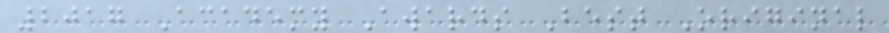2017 Academy Awards Best Original
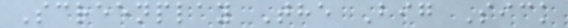Screenplay The Big Sick
